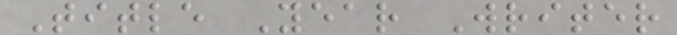Title Year Writer
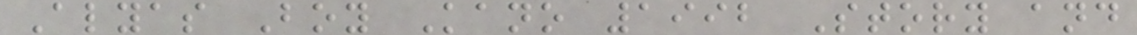Alyas Boy Kano 1992 Story and
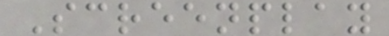Screenplay
